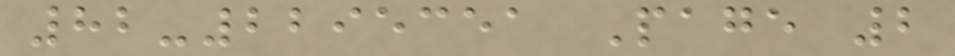82-2295351 Page 2
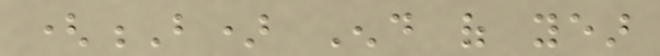(B) End of year
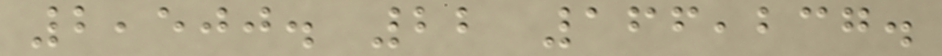2,500. 22 166,237.
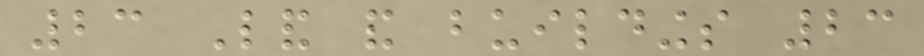23 Land and buildings 23
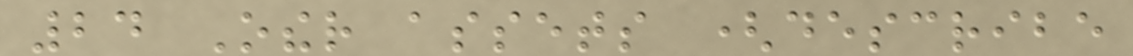24 Other assets (describe
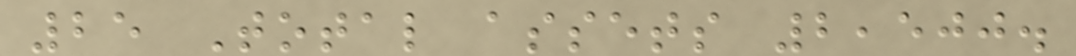25 Total assets 2,500.
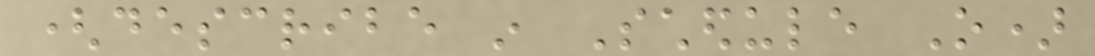(describe in Schedule O)
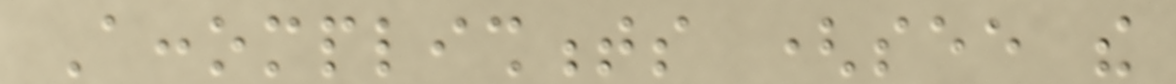Accomplishments (see the
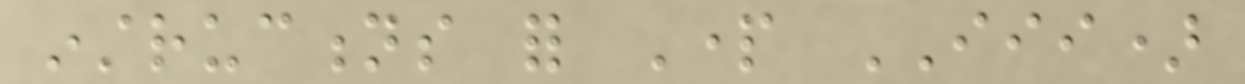instructions for Part III)
